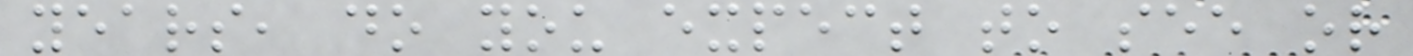years, do you expect to see or
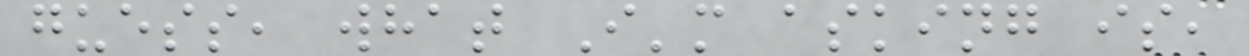guess, what I'm asking is,
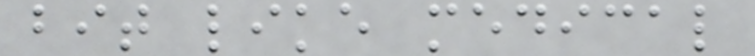bit like medical
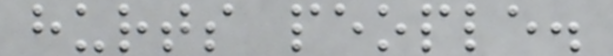hurts people.
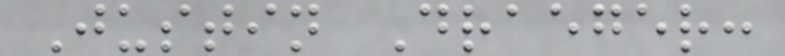Justin Draeger:
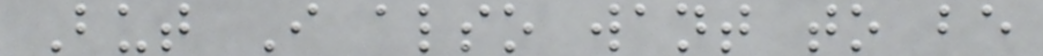But I also want to be
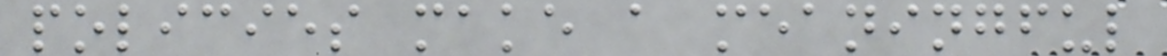policies make a meaningful
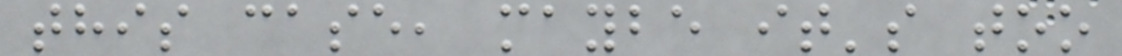this case, maybe it's too
